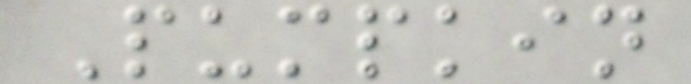Pumpkin
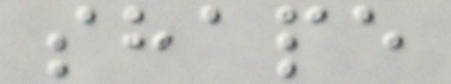shape
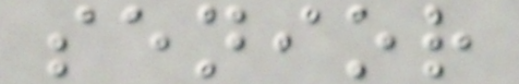senior
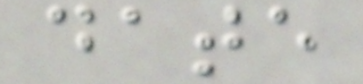date
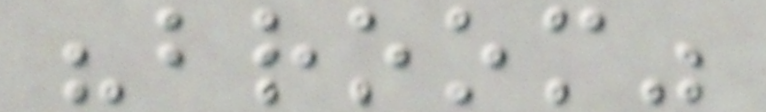"broom"
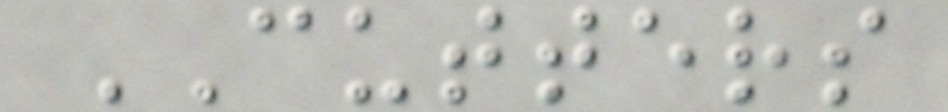CUTTERS
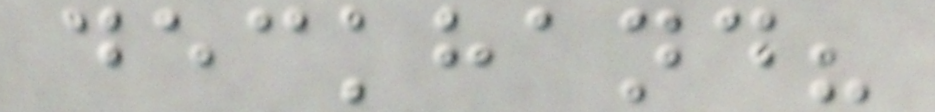deckhand?
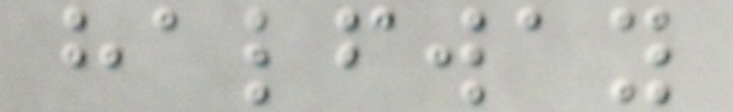halfway
